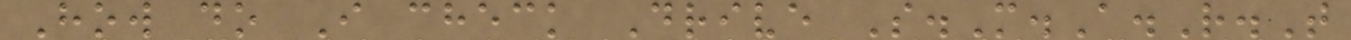How do I check Drive S.M.A.R.T
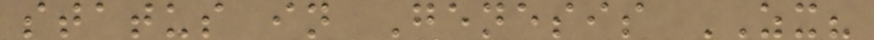status in Genesis ZX?
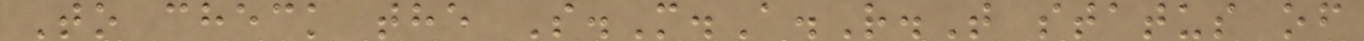To check the S.M.A.R.T status of
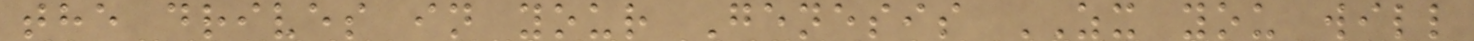the drives in your Genesis ZX you will
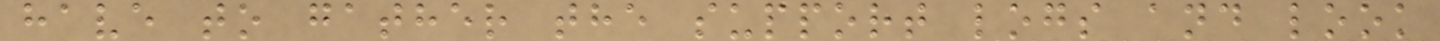have to gather the support logs and look
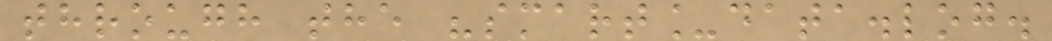through the "smart_data.log.
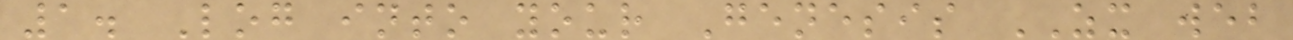1. Log into your Genesis ZX web
